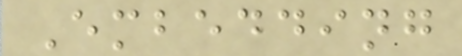Embedding
